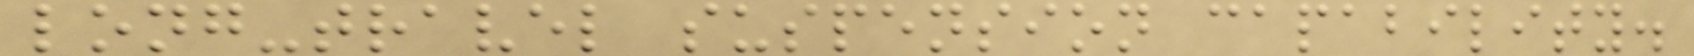long-travel suspension capability.
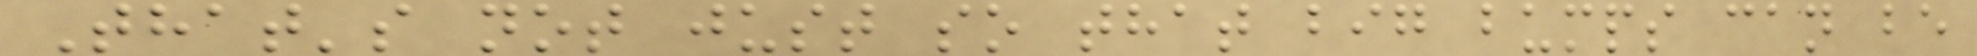That's not just so that big bumps can be
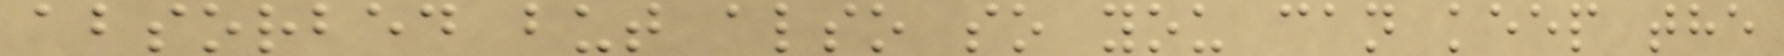absorbed but also so you can keep the
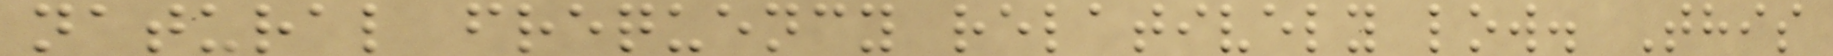natural frequency relatively low. This
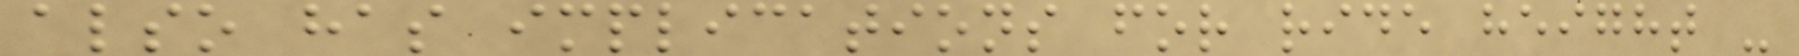also has implications for ride height -
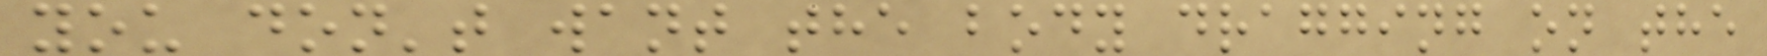you don't want the body dragging on the
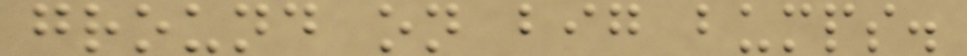ground on big bumps.
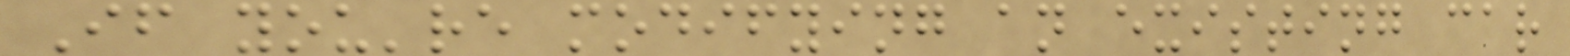If you're modifying an existing car
